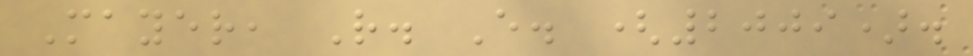Mayer, R. E. (2009).
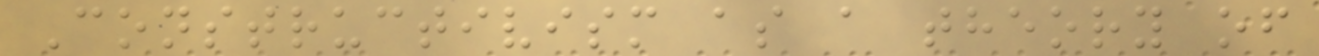Constructivism as a theory of
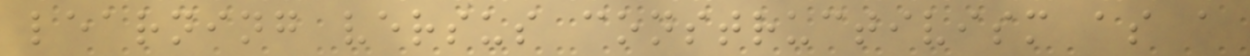learning versus constructivism as a
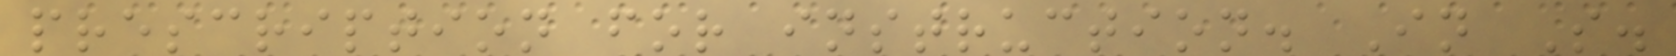prescription for instruction. In S.
